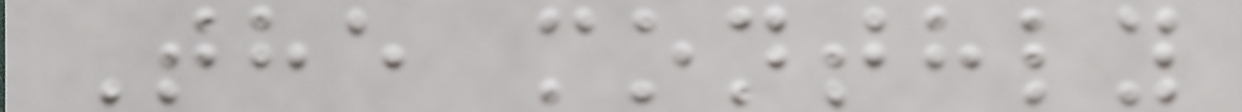The monthly
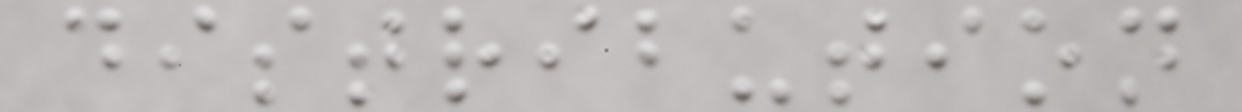distribution
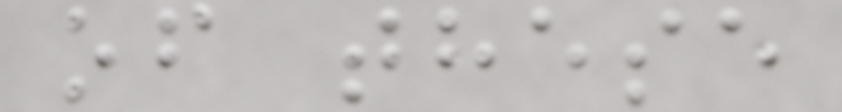of these
